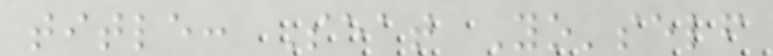title: Seat Yo'self
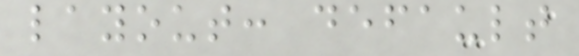layout: default
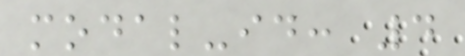modal-id: 4
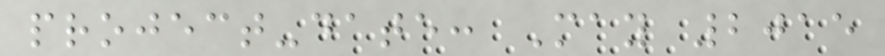project-date: May 2015
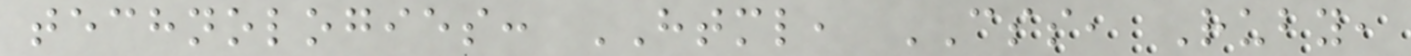technologies: HTML, CSS, Ruby,
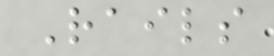Rails
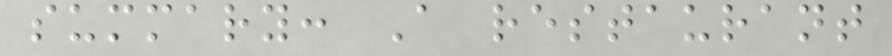summary: A restaurant
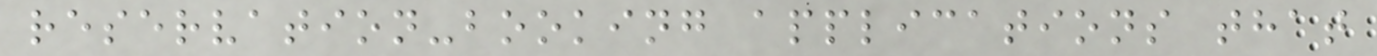reservation-booking applications that
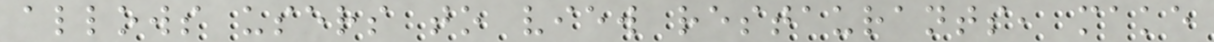allows users to view restaurants, make
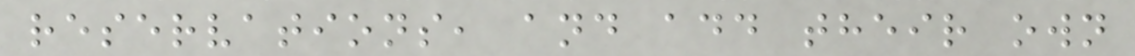reservations, and add their own
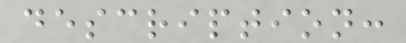description:
